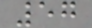57
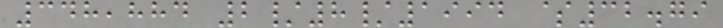348,884 2/8/1994 $32.79
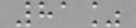81%
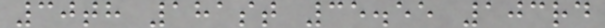30th 181st 35.55 103rd
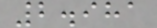2.981
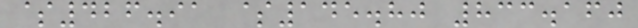$426.91 $145.80 833.160
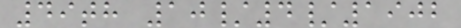49th 10/4/1902
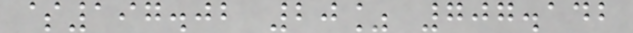$197.02 20% 707.142
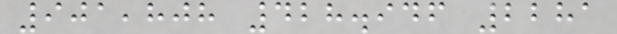901,808 428.946 2281
